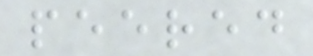peered
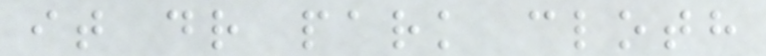it dr park cloth
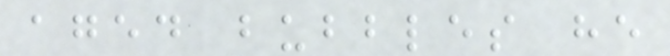aged bubbles he
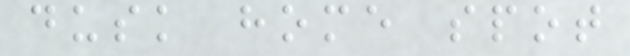dusk home spot
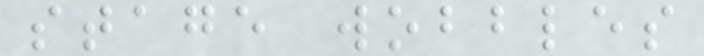stage wobbles
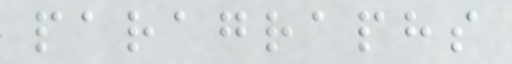paragraphs
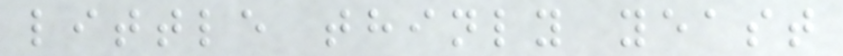little thinly yeast
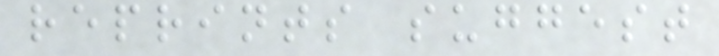reprints suggest
